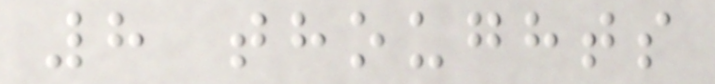8 thoughts
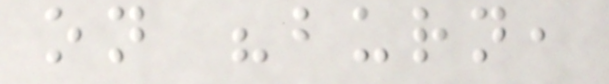on "burn,
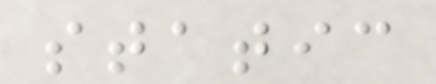static
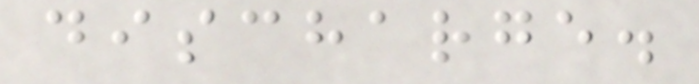discharge.
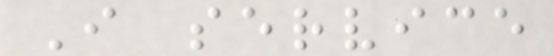I service
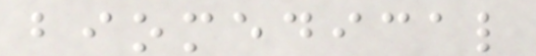biomedical
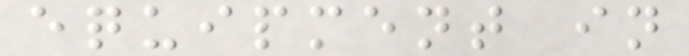equipment in
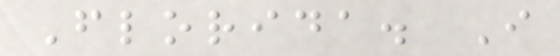Florida. I
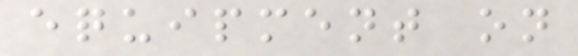equipment on
